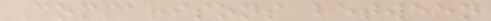Comparisons between
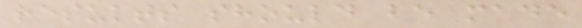results should be made
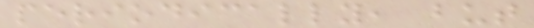periodically, but
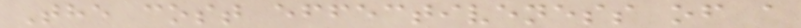The cost effectiveness of a
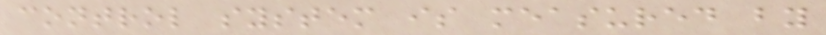control system is measured by
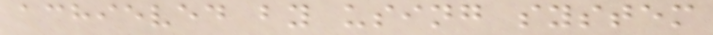achieved by using system
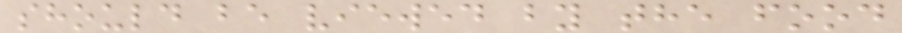should be viewed by the food
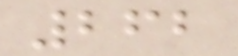262
